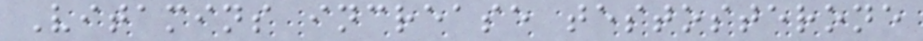Vitamins increase testosterone
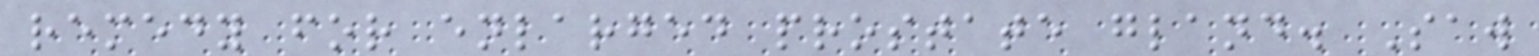remedy for enlarged prostate gland. Saw
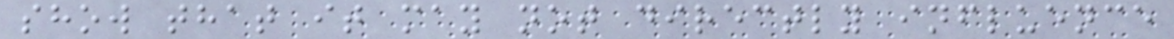show that it may not directly influence
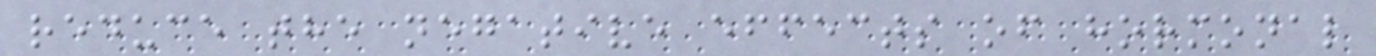reduce the negative effects of hormonal
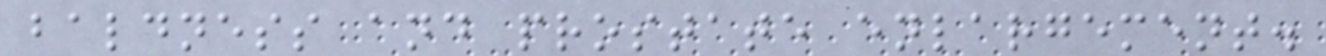baldness and prostate enlargement.
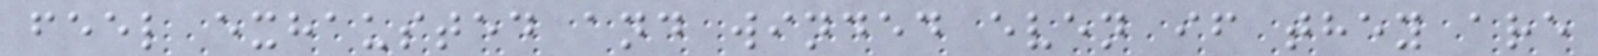feel exhausted and winded even if they are
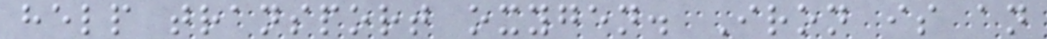help transport oxygen. Iron is an
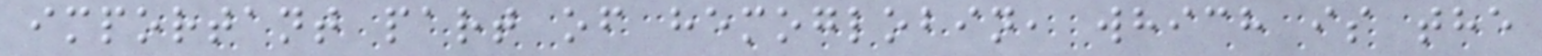important part of hemoglobin, which is the
